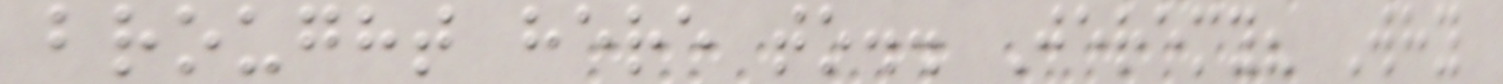brought here to.. Jeremy? Why
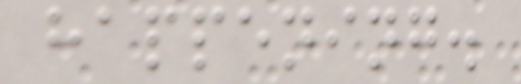happening.
